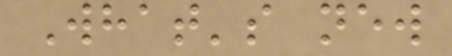What's new
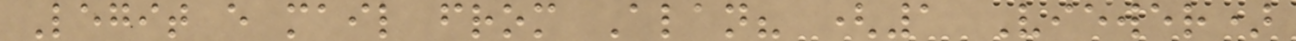Legit e mail from Alan? (1 Viewer)
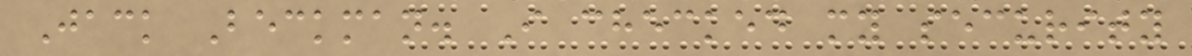Jack Beckman. I checked my security
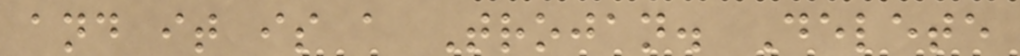and it is a Trojan. Delete
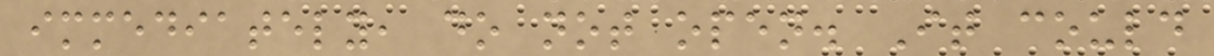immediately, do not open. It could
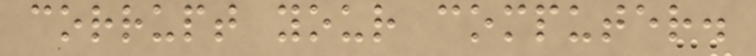corrupt your computer.
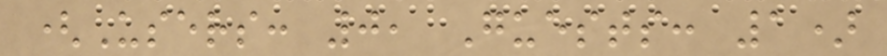(Users: 0, Guests: 1)
